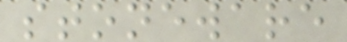stoneware
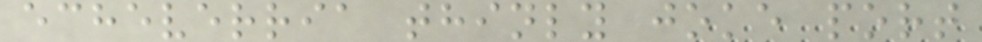echeverria thinly joke port
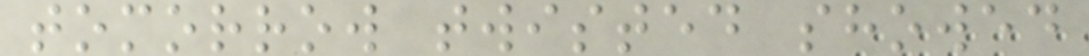tomorrow twisted showed
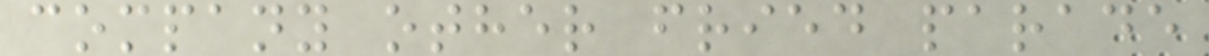company other fried parade
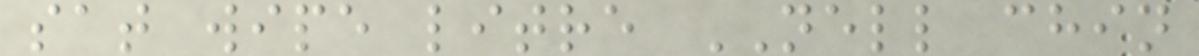sat wipe litre NELL chin
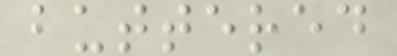buttered
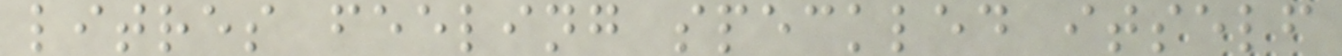litres feeling speckled itself
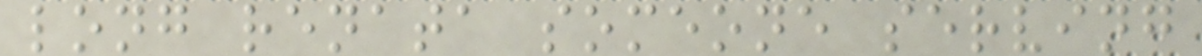long renata someone serving
